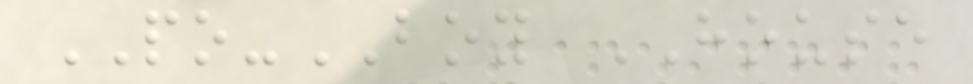PO-BOY HOUSE
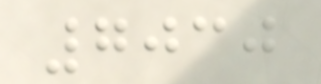7030
